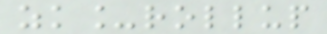zk_rollup
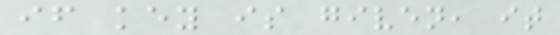if key is given, it
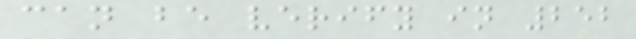can be verify in 252
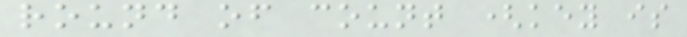round of count (key is
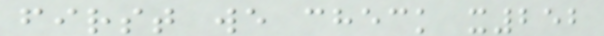first we check x252
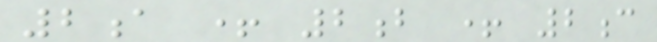2a + 2b + 2c
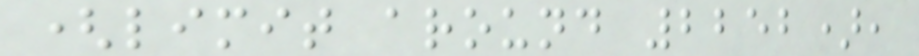(limit around 2252),
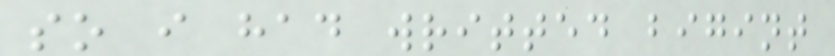so i had writted bigint
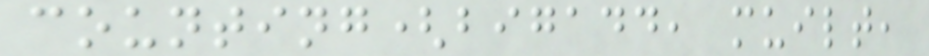counting(bigadd, muilt,
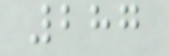287
